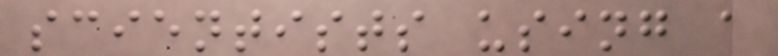scientists using a
